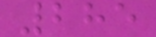285
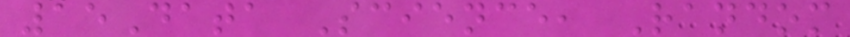15Data Science, Random
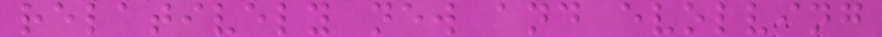relatively new and evolving
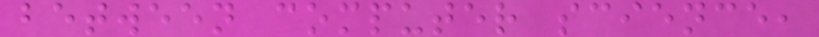between computer science,
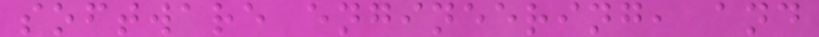software engineering, and
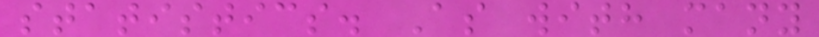statistics. As with many
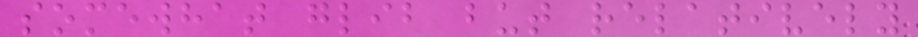somewhat glib but relatively
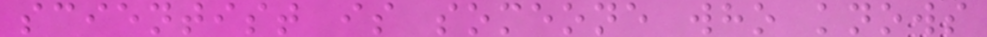scientist is someone who knows
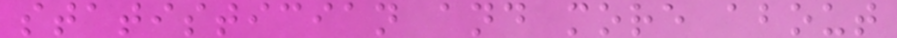statistician and more about
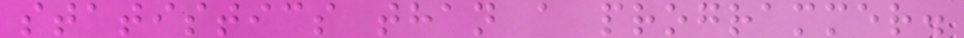statistics than a programmer.
